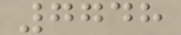7748
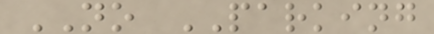NO PARKING
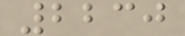2230
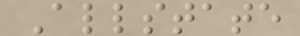Allstate
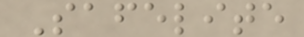Safelite
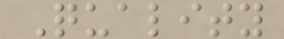Quality
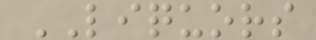LIQUORS
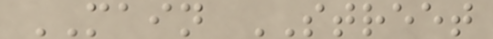MAIN STREET
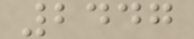2447
